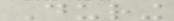During
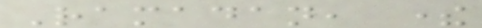Ramadan, there
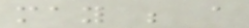may be a
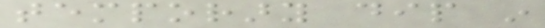temporary dip in
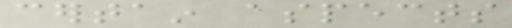certain aspects
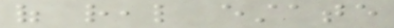of real estate
